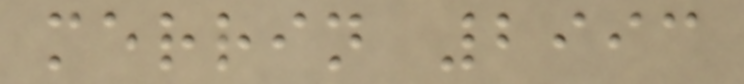merrin 2993
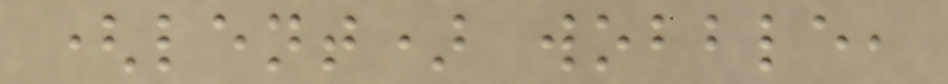(lent) wobble,
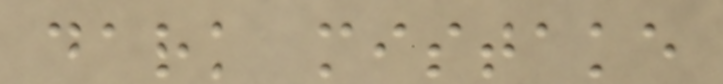dark mistake
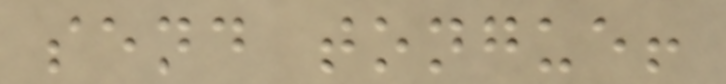send tongue!
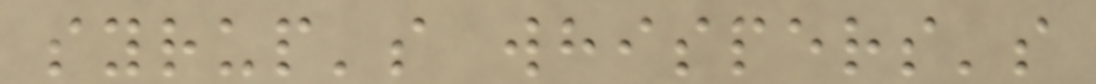syrup's whispers's
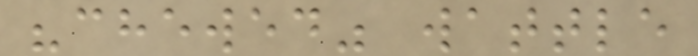"chewed" wattle
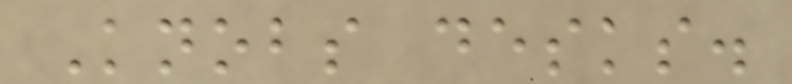Knobs desks.
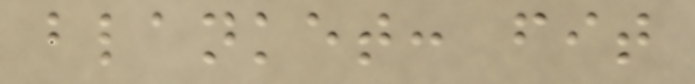blanket: fit
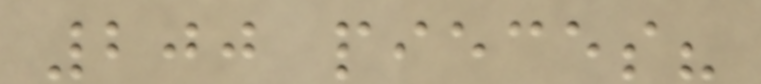200 pieces?
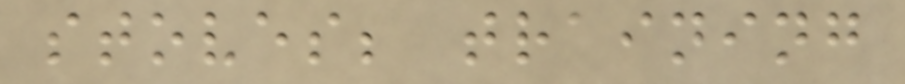stoves; training
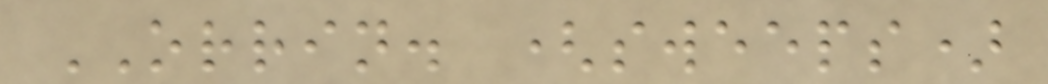ORRIN. (sweeps)
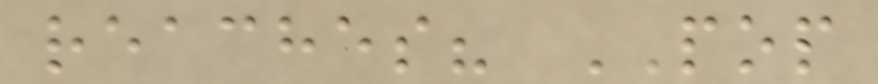reaches? POP
